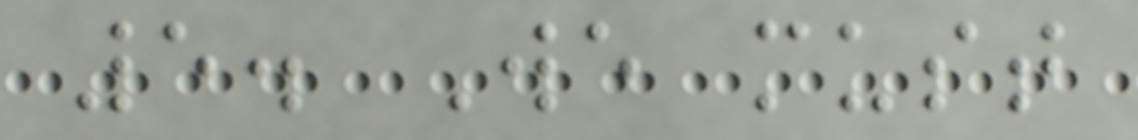5. We must
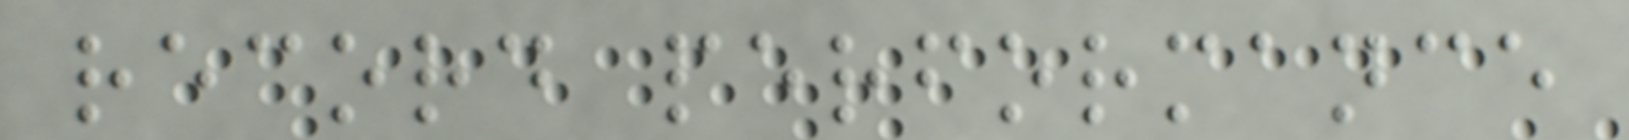record performance
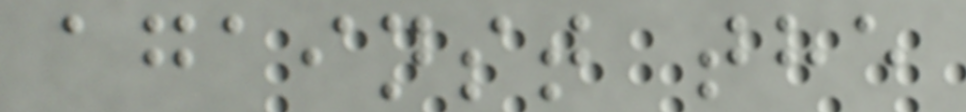against the
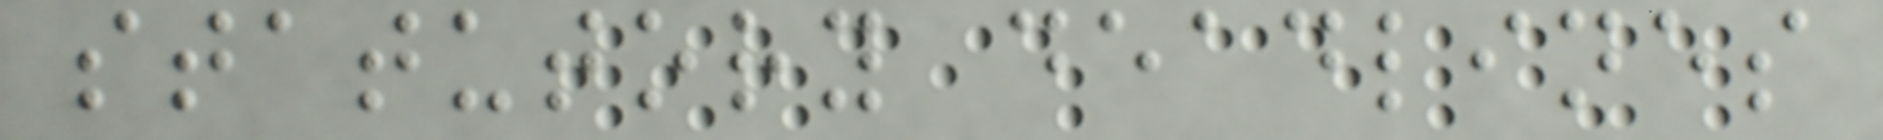statutory deadlines
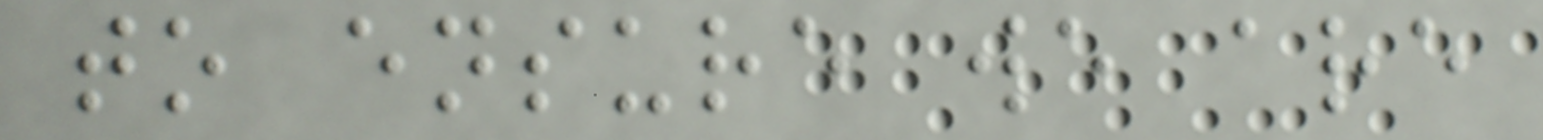to ensure we are
